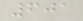601
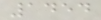1454
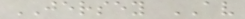JERSEY AV
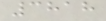3818
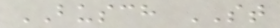BUSCH ST
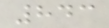843
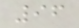96
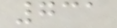731
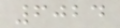6024
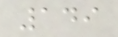149
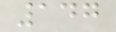147
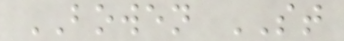BOWEN ST
